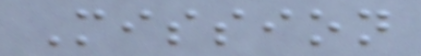Mission
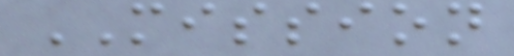MISSION
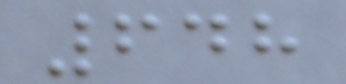648
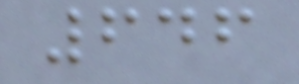646
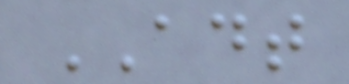ADT
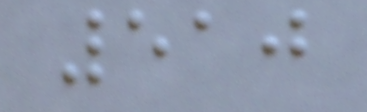510
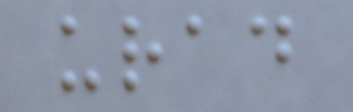urad
